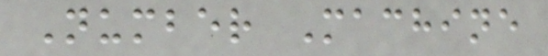Number Machine
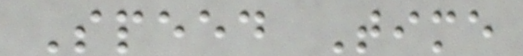Speed Time
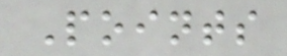Points
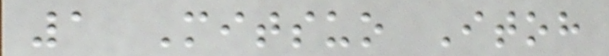1 Mitsuo Itoh
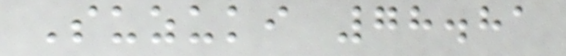Suzuki 78.81
